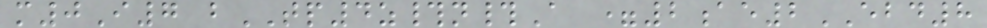m0I7 bTP4z#n#A =2ae2EBD8
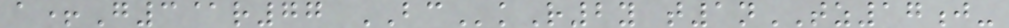a+G3@r77 BCkR2y t1nTZ17j-
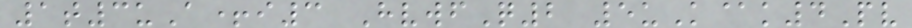1t3uA+i3 HvwfQ2 5uK@k4Pv
